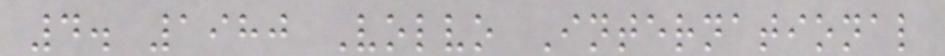4. 1980 Volvo International
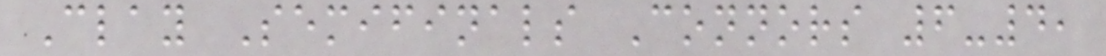Clay Semifinals Connors 6-4,
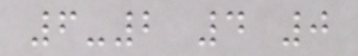6-2 4 0
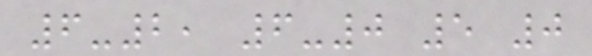6-2, 6-0 5 0
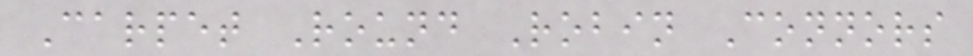Carpet Round Robin Connors
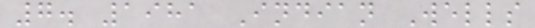7. 1981 Indian Wells
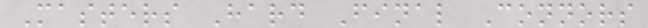Masters Hard Final Connors
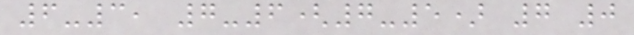6-3, 7-6(7-5) 7 0
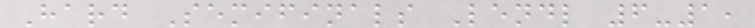Hard Semifinals Lendl 6-1,
